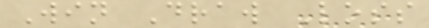Win Draw Loss
